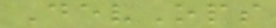DevOps
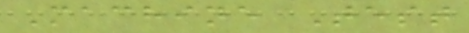Machine Test
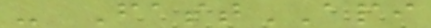- FastAPI
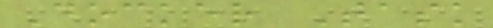Docker Task
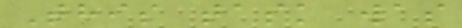This task was
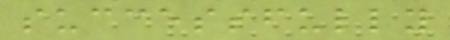successfully
